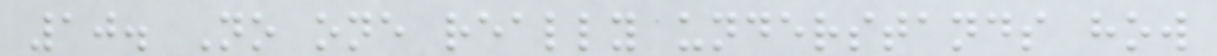10. No one really understands how
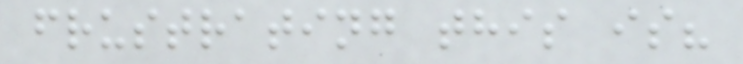frustrating this is?
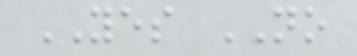YES NO
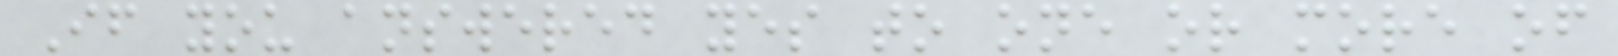If you answered yes to one or more of
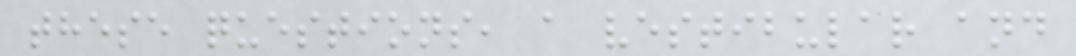these questions, a vestibular and
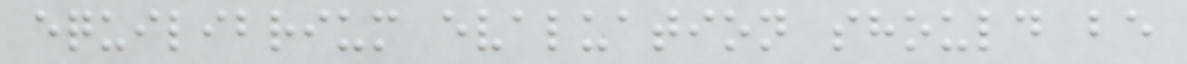equilibrium evaluation should be
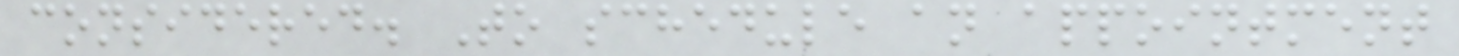considered. To schedule an appointment
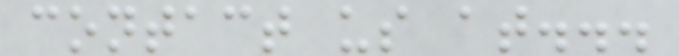contact us at...
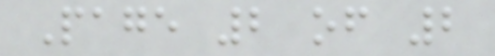Page 2 of 2
